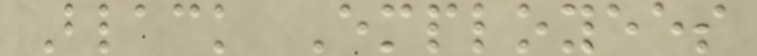Black Employees
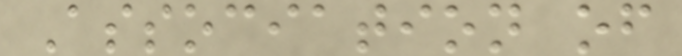Association of
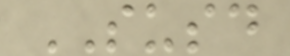SUSD
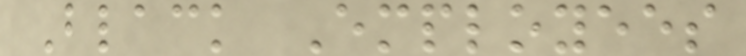Black Employees
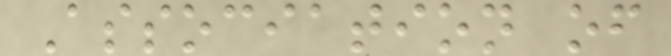Association of
